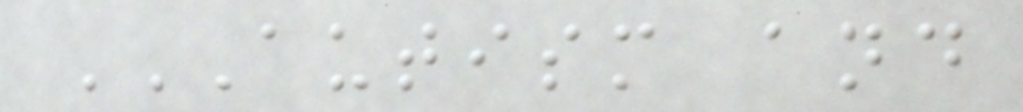AUTISM AND
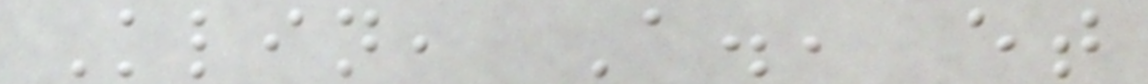Klin, A., et
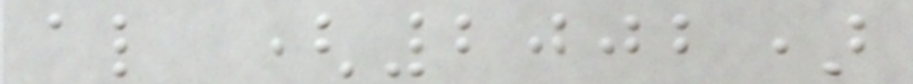al (2002)
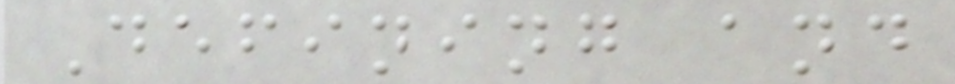Defining and
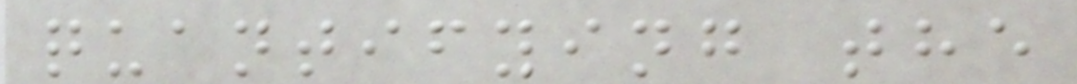quantifying the
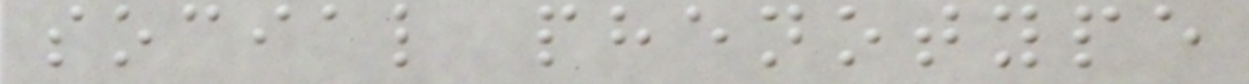social phenotype
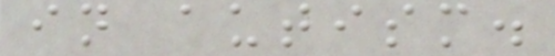in autism.
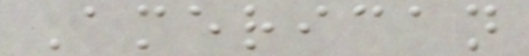American
